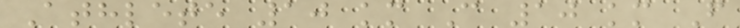Athlete 10 km C 10 km F
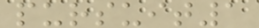pursuit1
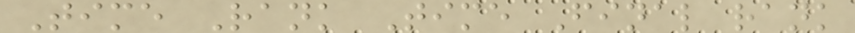Time Rank Time Final rank
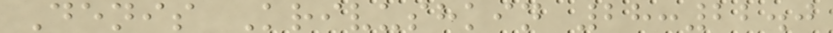Denis Krivushkin 28:22.0
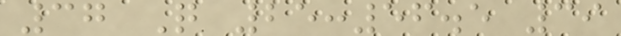37 Q 25:56.5 39
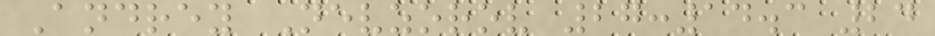Andrey Nevzorov 27:14.3 24
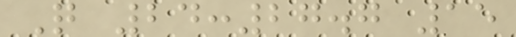Q 24:27.7 15
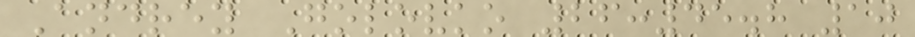Andrey Golovko 26:45.8 10
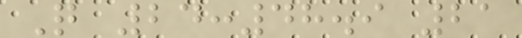Q 24:48.9 21
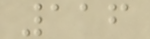116
